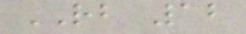RB 12
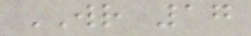WR 17
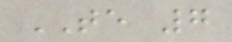TE 7
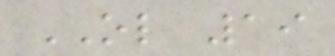OL 19
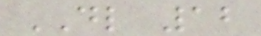DL 12
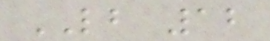LB 12
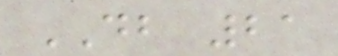DB 21
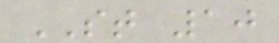ST 10
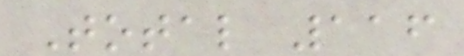Total 116
